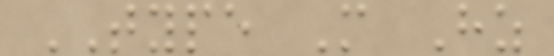TYPE M Hz
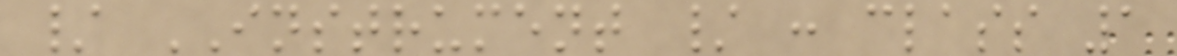/ INSTRUMENT / : class 1
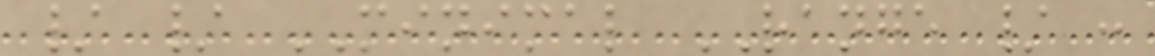/ / MINIMAL RANGE / :
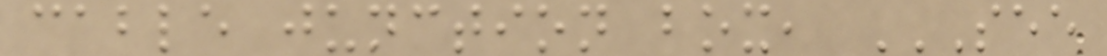cable junction box, SEE
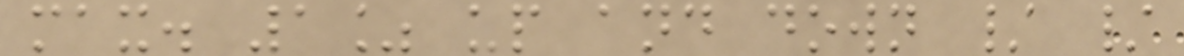max. 1% up and down / /
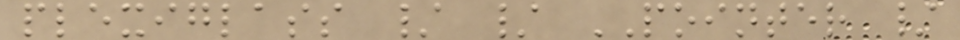plexiglass / / POINTER /
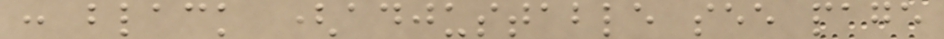: black (adjustable see page
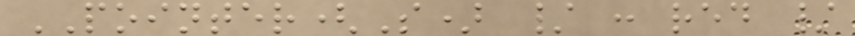POINTER(S) / : red /
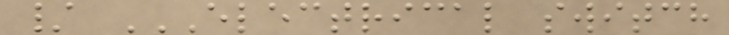/ ELECTRICAL SWITCH
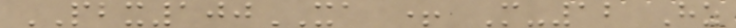PBX100XA + M-12 Hz
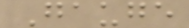Gauge
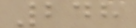248
